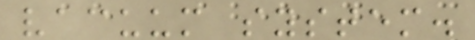vacuum system.
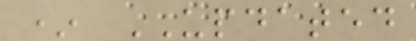* UPDATED
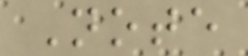Note
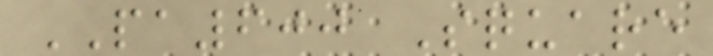PA600 Square
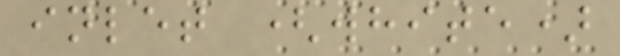inlet (white)
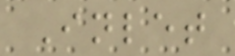Inlet
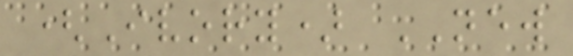(Ivory) NEW
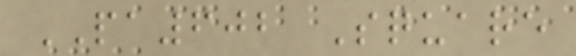PA602 Square
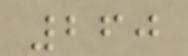260
